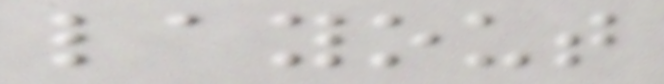layout
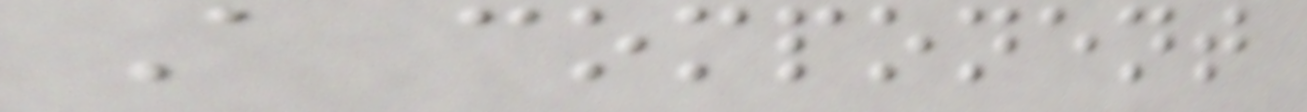A component
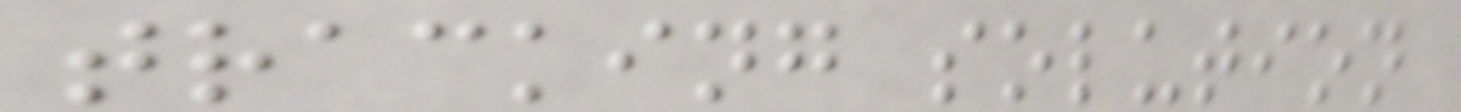tracking solution
